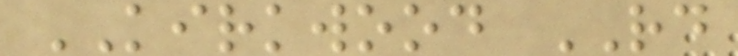KIRKWOOD RD
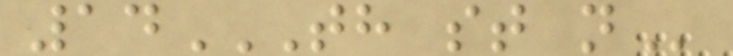14TH ST N
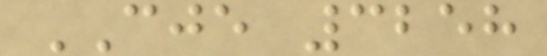CJE 3258
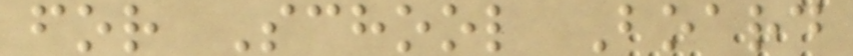for School Board
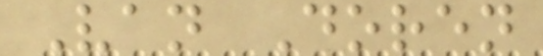Van Doren
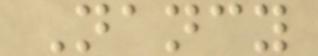Nancy
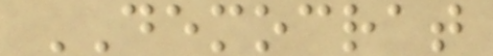DEMOCRAT
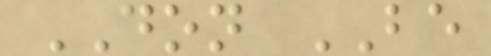DON BE
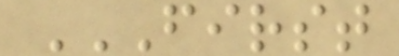FIRST
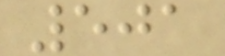501
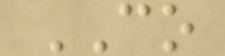CO
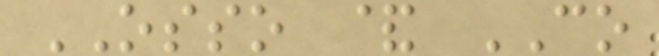OSSO & CO
